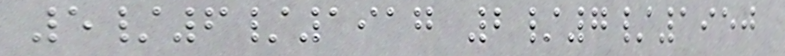5/6/1917 2/7/1950
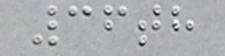36th
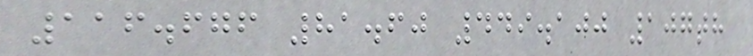116.676 81.60 449.100 107th
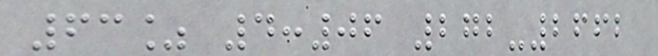63% 4:06 272-2662
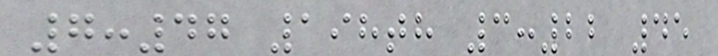7:47 198th 3:22 45
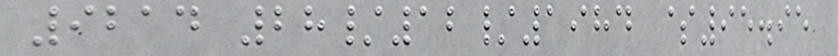9214 28/12/1984 $95.95
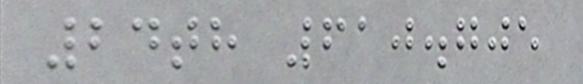24th 610.705
